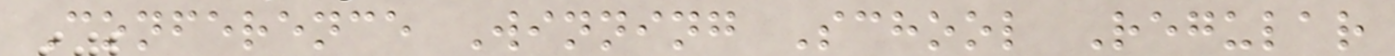Conference Winning School Regular
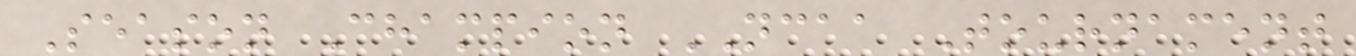Season Champion NCAA Tournament
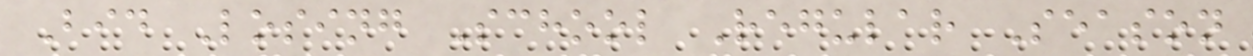Bid Losing School Regular Season
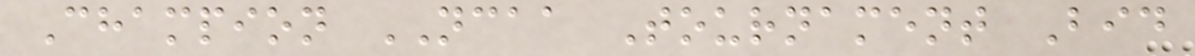Champion NCAA Tournament Bid
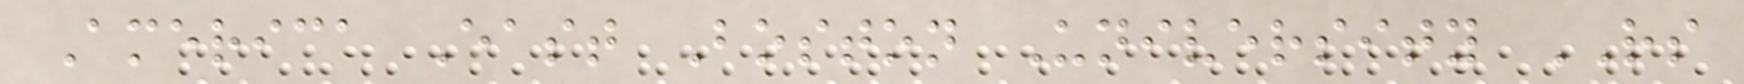America East Boston University RS
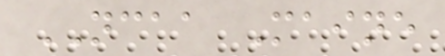NCAA Maine
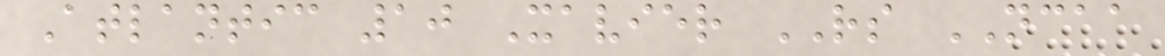Atlantic 10 Xavier RS NCAA
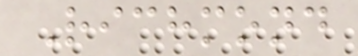Richmond
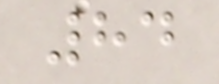84
